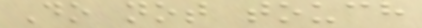Do not touch
